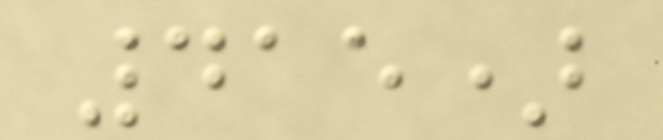415)
